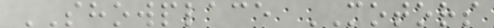SHOWPLACE MOTORS
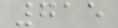715
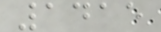1415
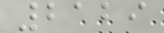2129
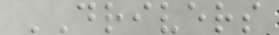DRIVERS
